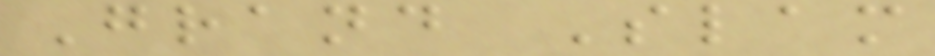Grand Slam
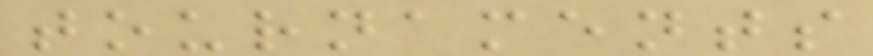tournaments
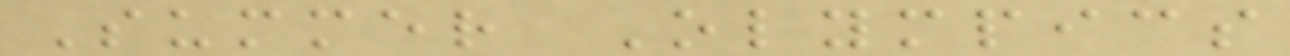Summer Olympics
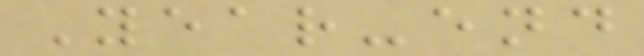Year-end
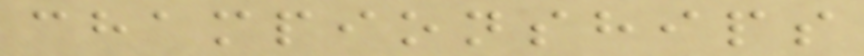championships
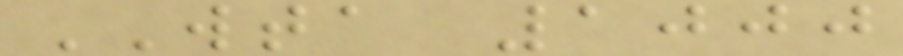WTA 1000
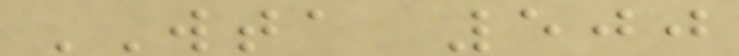WTA 500
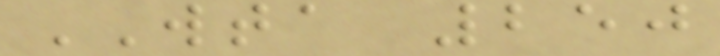WTA 250
